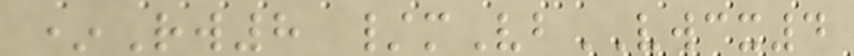*Rw8 /mVbVWCX4
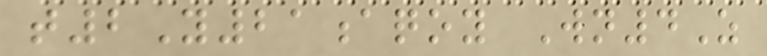t2Y21aqoy Wn4Z
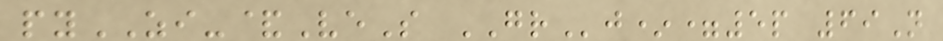pyZI-&VeS GRj*=5p 69N
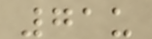71u
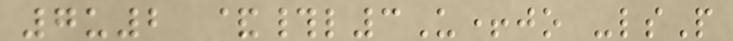7u2 &#l3U+jo -lsP
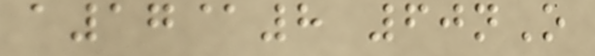a17@8 60nO
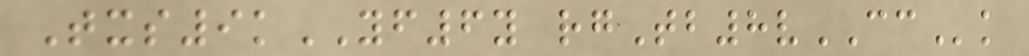Txs9kYF6y rgTb8vCCk
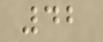42
